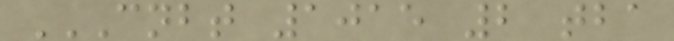CNBT 1015 2 TBA
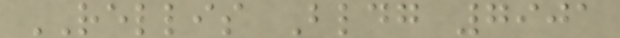RELLIS Bldg 7901
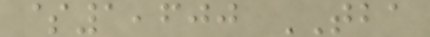$1,600 TBA
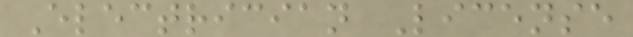Electrician License
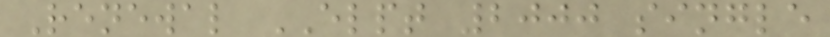Renewal ELPT 2000 single
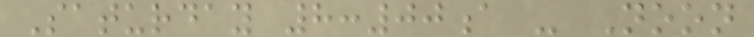Saturday 8:00a - Noon
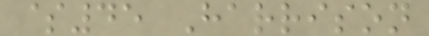$45 Harrison
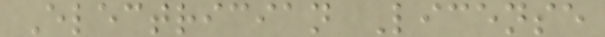Electrician License
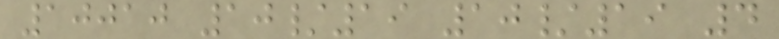10010 10/19 10/19 4
